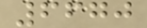6670
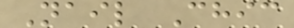Nail Chic
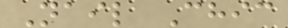Nail Chic
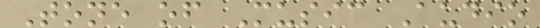Tone of Music Audio
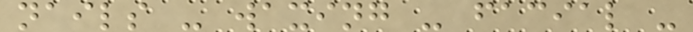nails - waxing - facial -
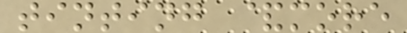tinting &more
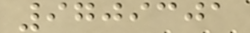9709301
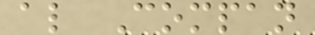al Compan
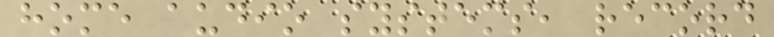home audio systems, record
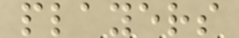players
